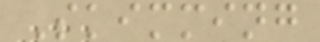Skimming
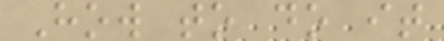How to do it
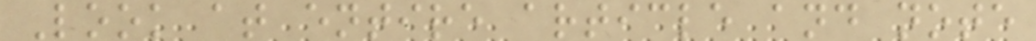Look at entire article and note
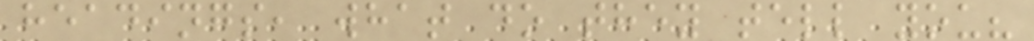headings, what do they tell you?
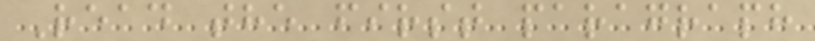Read the first paragraph
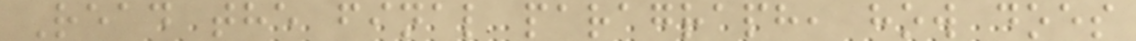Read the final paragraph, how does
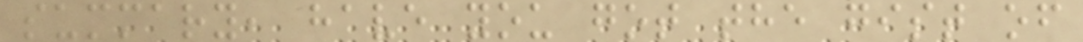summary, have you got the gist of
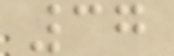37
